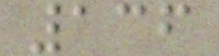136
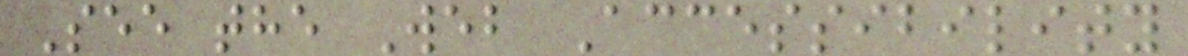See the Web Accessibility
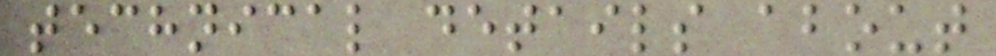technical details about
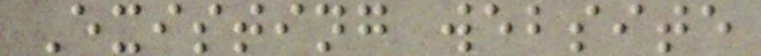Existing website
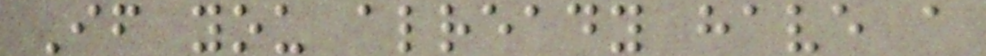If you already have a
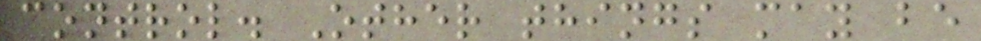control. Other things may be
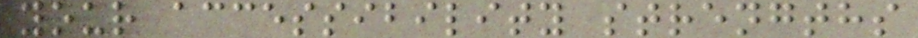your accessibility strengths
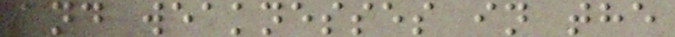and weaknesses in the
